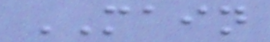MAIN
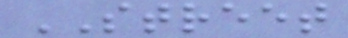STREET
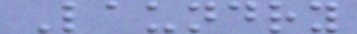Laundry
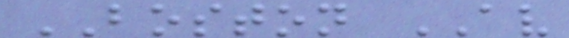BOSTON AV
